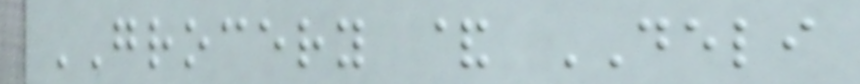GROCERY & DELI
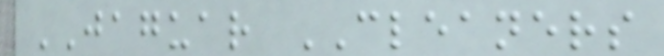JAGUAR CLEANERS
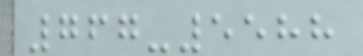767-5588
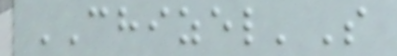CHIZEL'S
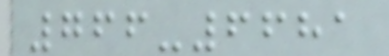766-6681
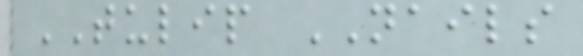TULIP NAILS
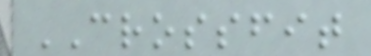CROSSFIT
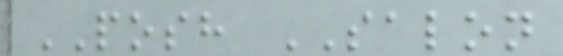POSH SALON
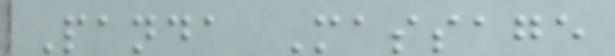Panda Massage
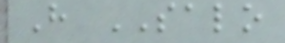H SALO
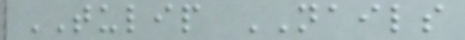TULIP NAILS
